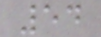54
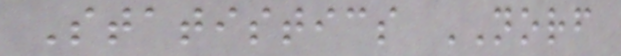Statistics NORF
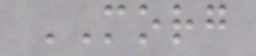MORG
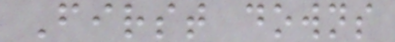First downs
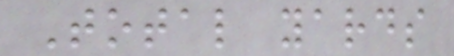Total yards
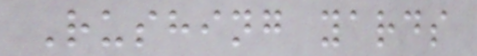Rushing yards
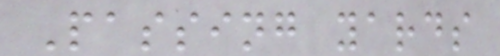Passing yards
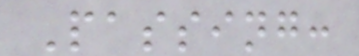Passing:
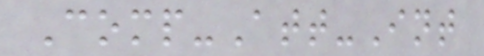Comp-Att-Int
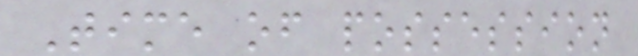Time of possession
